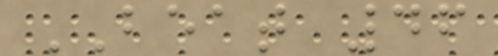BEAT 46
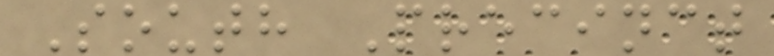South Precinct
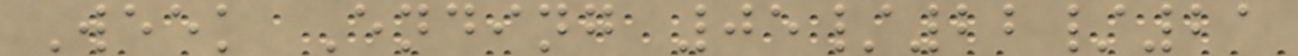Week Ending 05/22/21
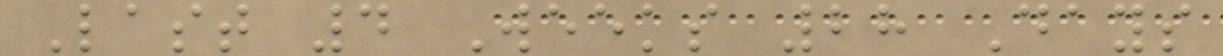Last 4 Weeks 28 Days
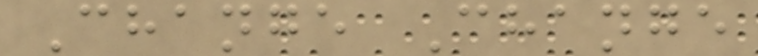Change Change
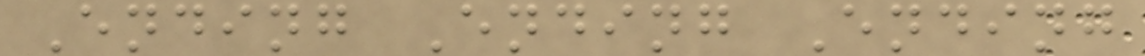Ending Ending Ending
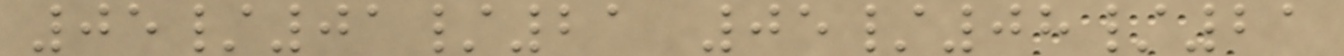05/01/21 05/08/21
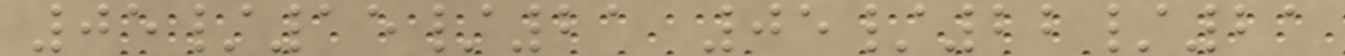05/15/21 05/22/21
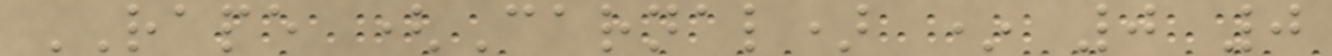RAPE (Carnal) * 0 0
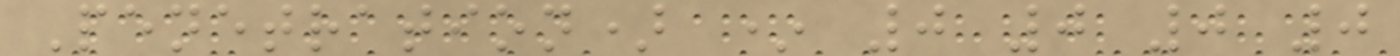Penetration) * 0 0 0 0
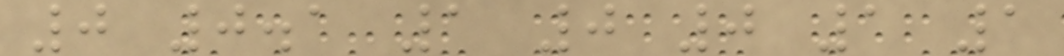0 0.1 1 0 0 1 1
